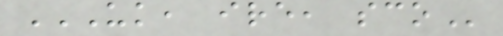UK, IRE, SCO
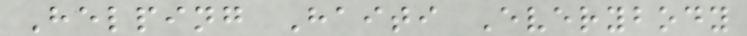Helping Haiti Everybody
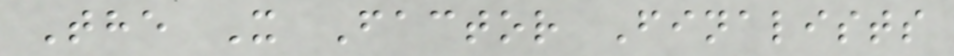The X Factor Finalists
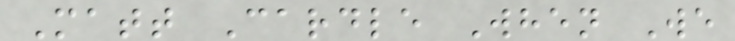Matt Cardle When We
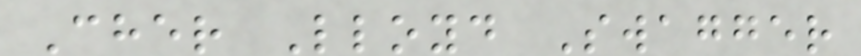Cher Lloyd Swagger
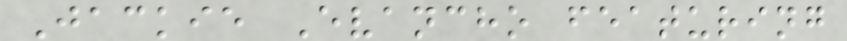Jackie Evancho featuring
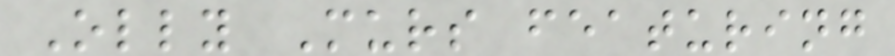Olly Murs featuring
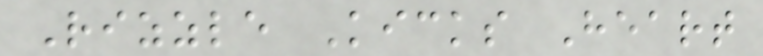Rizzle Kicks Heart
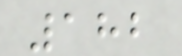182
